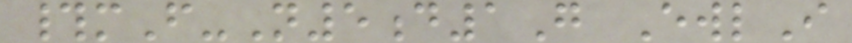#mF-N5d1G EwlI
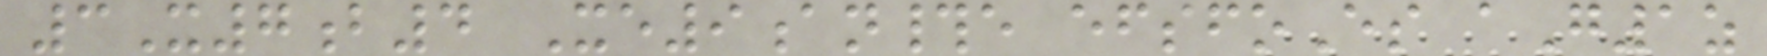3X7b4 Xe9an#e efsfoEs aG1z
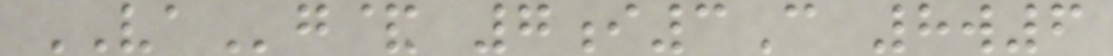VAg& 7i3C 8w6
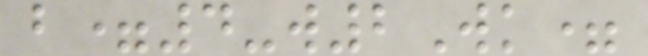b=4-w2Wk=
